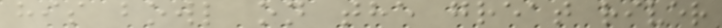his bowl on the great river
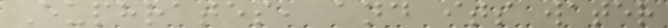Euphrates, and its water
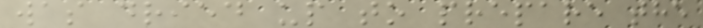was dried up to prepare the
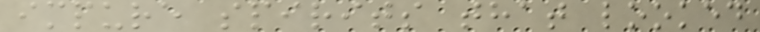impure spirits that looked
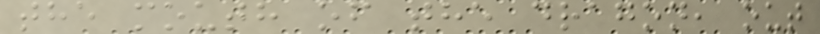the mouth of the dragon, out
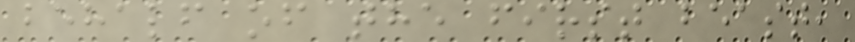behalf of the first beast,
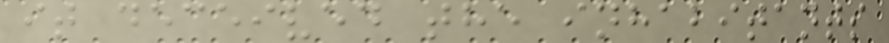it deceived the inhabitants
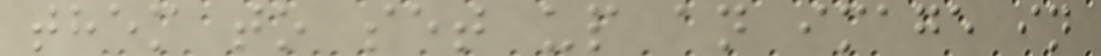them to set up an image in
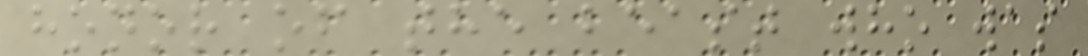honor of the beast who was
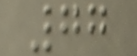77
